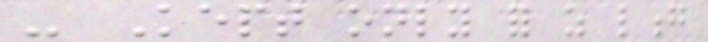- Kept only for as long
